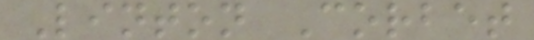Linton Corbet
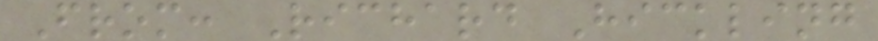From: Richard Hickling
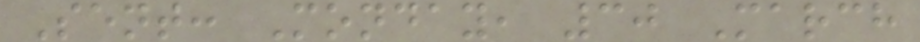Sent: Monday, 30 March
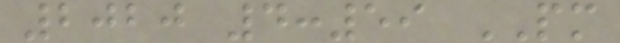2020 4:59 PM
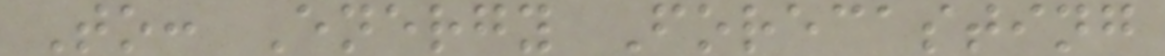To: Energy Forecasting
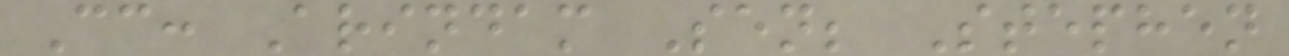Cc: Arindam Sen; Stephen
